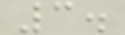3.
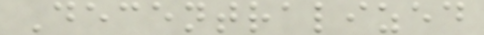Decentralized
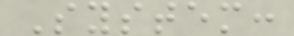System:
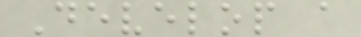Develop a
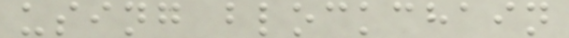using blockchain
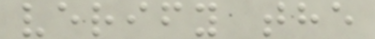verify the
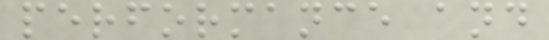performance and
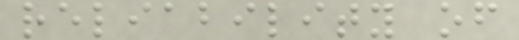reliability of
